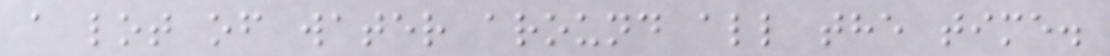a lot of water around all the time.
